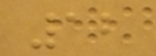12
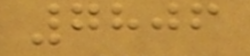7806
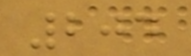204
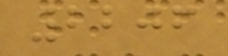2206
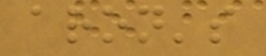aron's
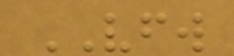VFW
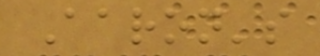Aaron's
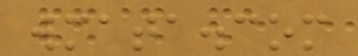wmata.com
